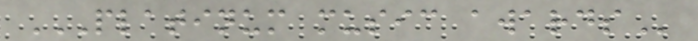PLATINUM MUSIC AWARDS
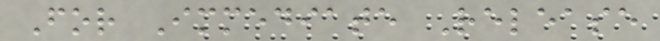For Immediate Release
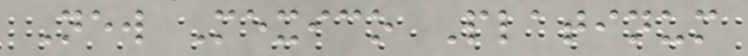New Mexico Platinum
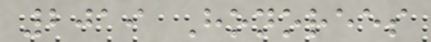2019 Honorees
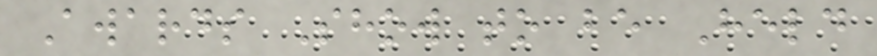Awards Show to be Held
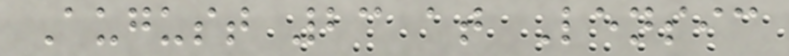August 23 at Lensic
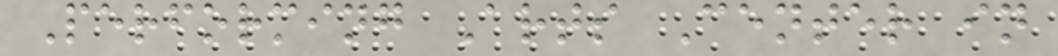Performing Arts Center in
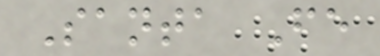Santa Fe
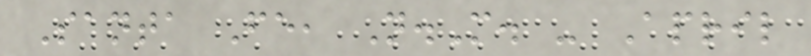Santa Fe, N.M. - April
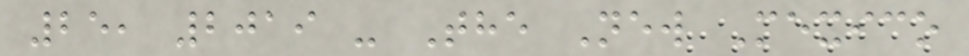25, 2019 - The New Mexico
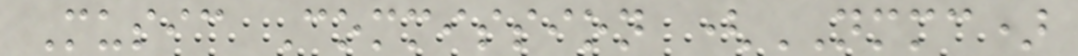Music Commission (NMMC)
